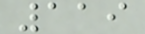119
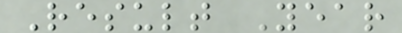Result Year
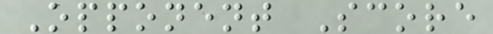Opponent Score
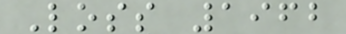Loss 1962
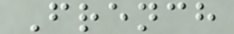French
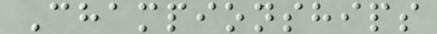Championships
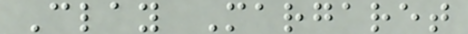Clay Margaret
